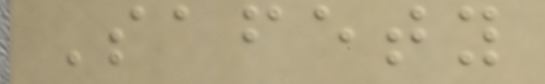Safety
